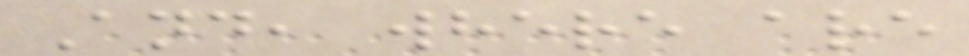And, where are
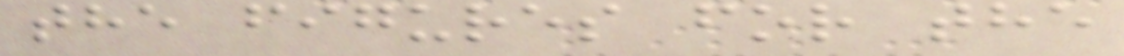the figures for the
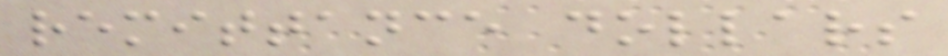remittance dollars
